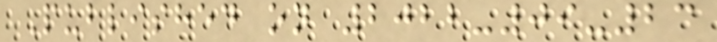Published on 2022-09-23
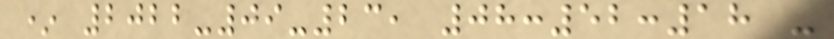* 2022-09-23, 08:52:18 -
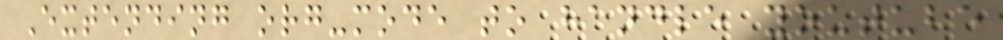Extending org-mode to handle youtube
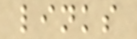links
